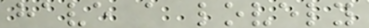have a lovely
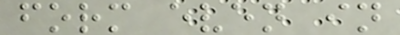form even in
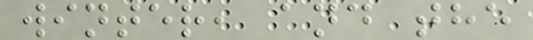winter, and the
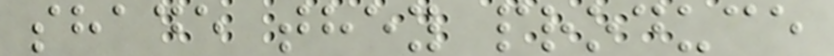shade they produce
